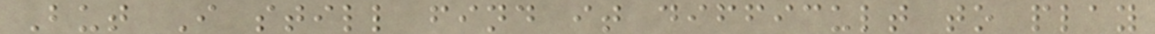But I still find it difficult to play
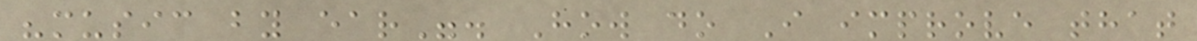"music by ear". How do I improve that
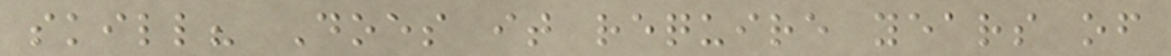skill? Does it require years of
